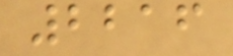2216
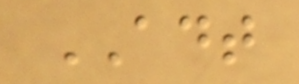ADT
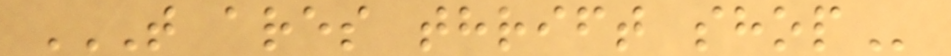T ARES THRIFT SHOP
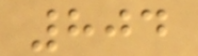804
